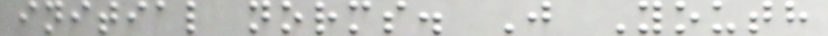initial norms. J Youth
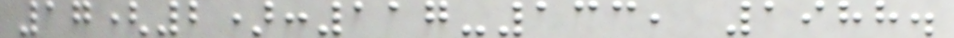17(2):117-133, 1988.
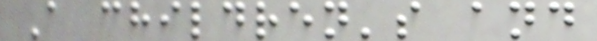A children's and
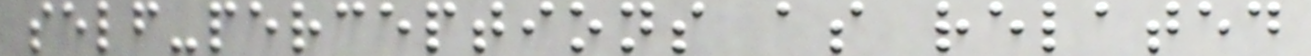self-perceptions as related
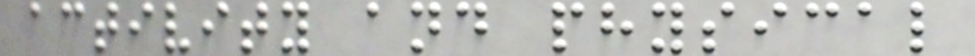activity and physical
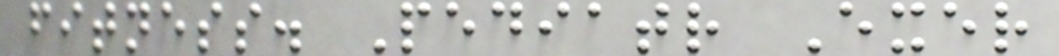fitness. Pediatr Exer
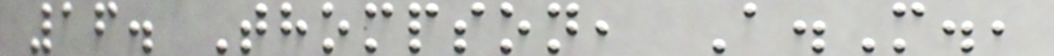16. Thompson, A.M.,
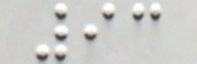93
